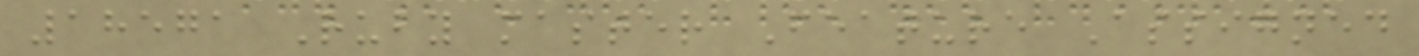18571 Ruby master Feature Assigned
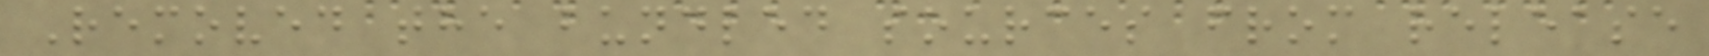Removed the bundled sources from release
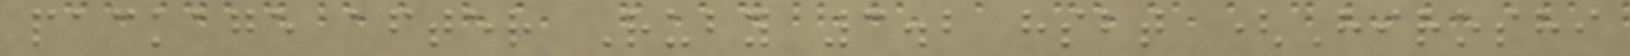package after Ruby 3.2 hsbt (Hiroshi
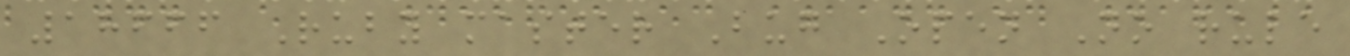18666 Ruby master Bug Open No rule
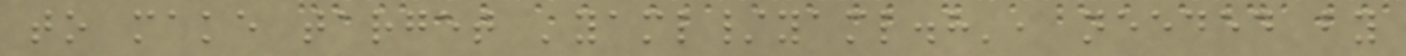to make target 'yaml/yaml.h', needed by
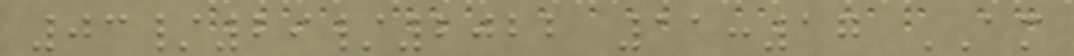03/29/2022 11:17 AM
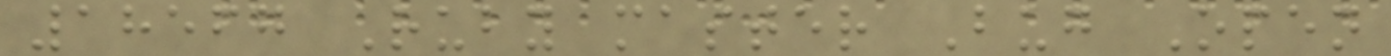18567 Ruby master Bug Open
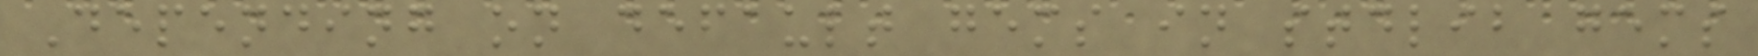Depending on default gems in stdlib gems
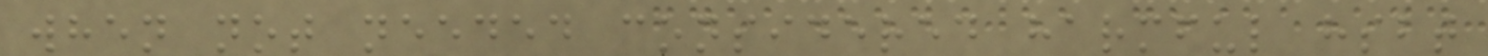when not needed considered harmful hsbt
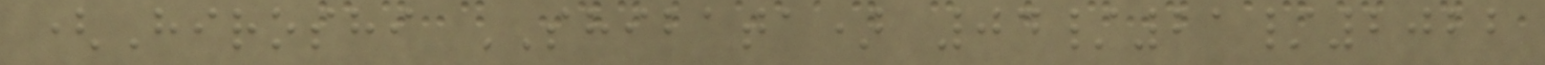(Hiroshi SHIBATA) 04/21/2022
